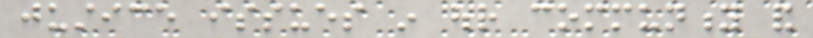justice issues in our community and
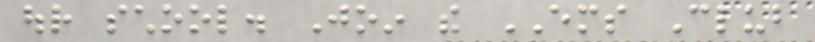our school. Join the EMS Club
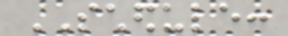SCHEDULE:
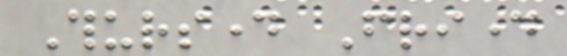Thursday Friday
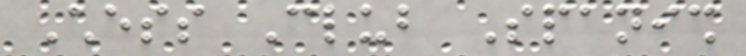Chess Club Spanish
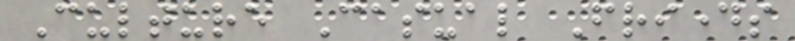Culture Casual Fridays
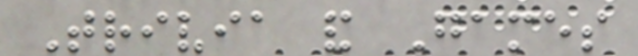Trivia and Games
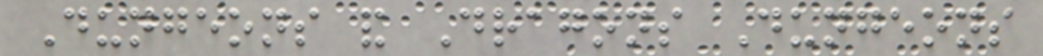Dungeons and Dragons Dungeons
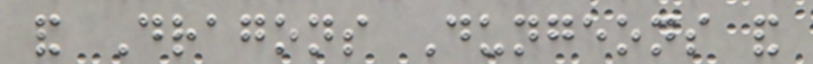and Dragons Dungeons and
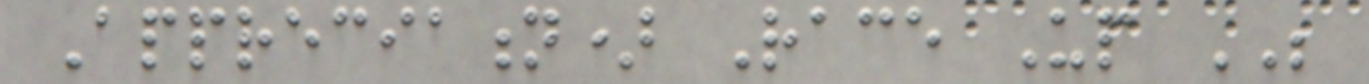Appreciation) Race Up BE
